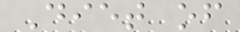Diet of
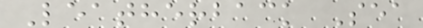Leatherback Sea
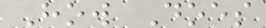How Does
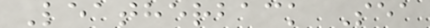Leatherback Sea
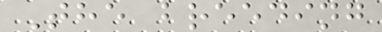The breeding
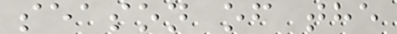season of the
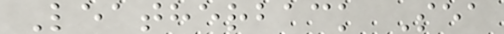Leatherback Sea
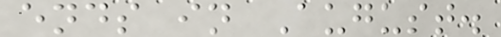ends in August.
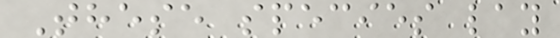These species lay
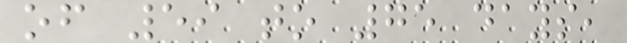of 59 to 75 days,
